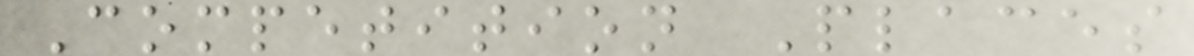Competition Places
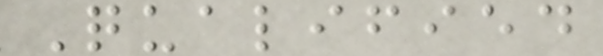Qualified
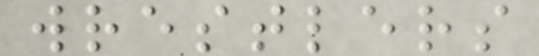wrestlers
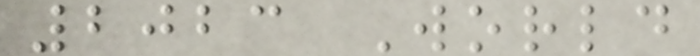2023 World
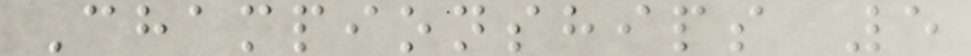Championships 5
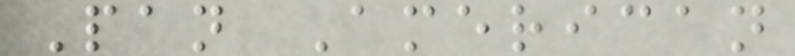Pan American
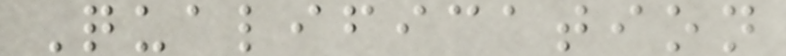Qualification
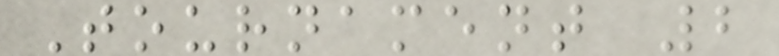Tournament 2
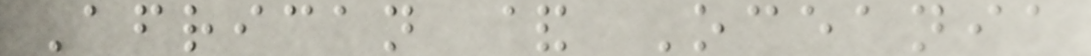African & Oceania
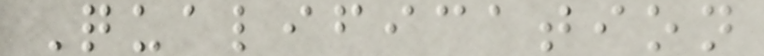Qualification
